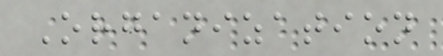Organization
